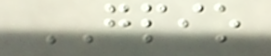GPIO
